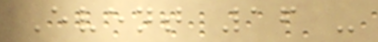Event 16 -
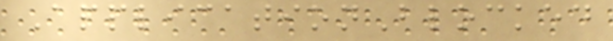ApplicationBlocked
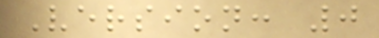Version: 0
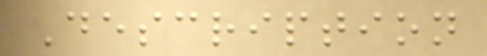Description
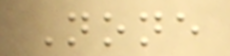None
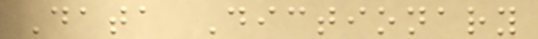Data Dictionary
